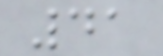41
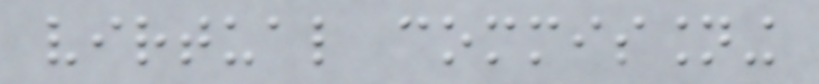virtual commissioning
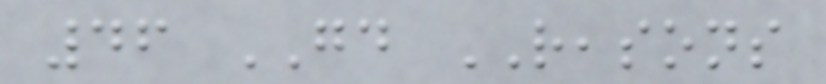46 GOOD REASONS
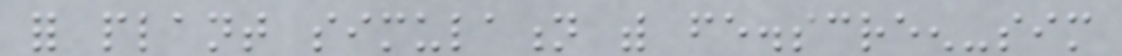for plant simulation with fe.screen-sim
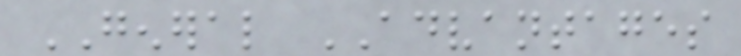GENERAL ADVANTAGES
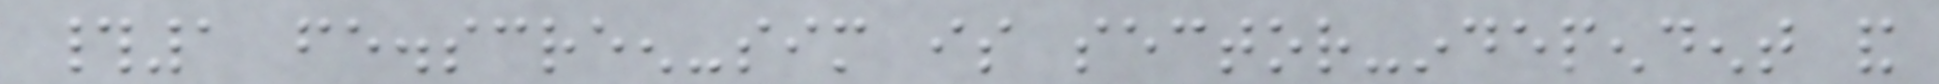#1 fe.screen-sim is sector-independent and
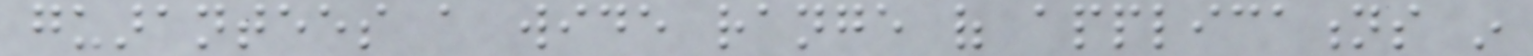guarantees a wide range of applications in
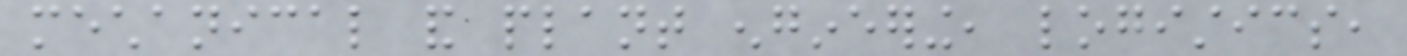mechanical and plant engineering, logistics,
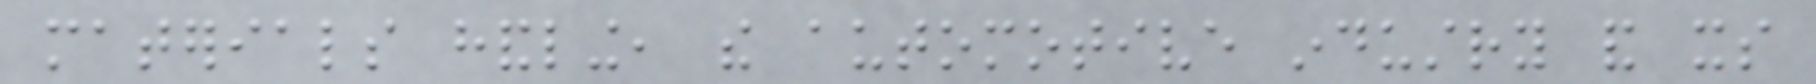materials handling, the automotive industry and its
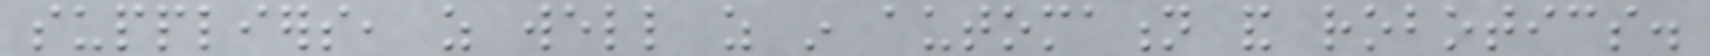suppliers, as well as in automation and robotics.
